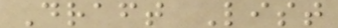Draft List
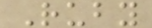Ruby
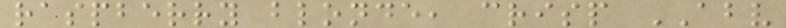raspberry blonde, crisp ABV
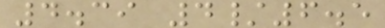4.39 4/6.5
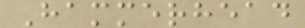Hammerhead
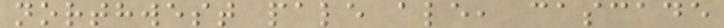northwest pale ale, cascade
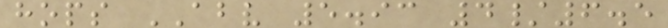hops ABV 5.93 4/6.5
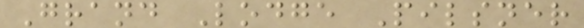Grand Lodge Pilsner
